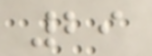29
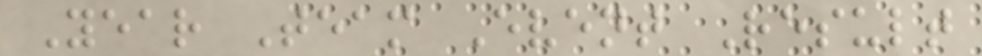Year Team Event Result
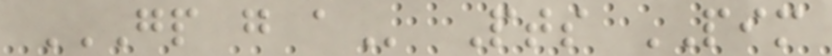GP G A Pts PIM
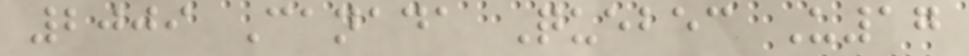2009 Canada Quebec U17
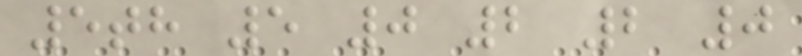5th 5 0 2 2 0
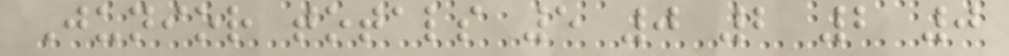Junior totals 5 0 2 2 0
